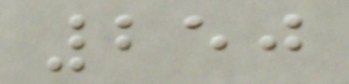250
